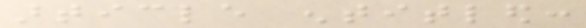article entitled:
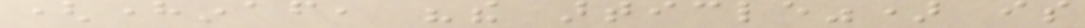(hereinafter, "the article") is
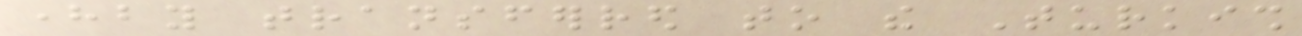hereby transferred to the Turkish
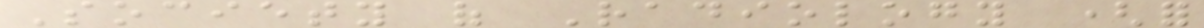Society of Radiology (for
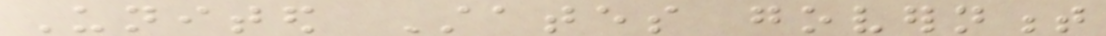United States government
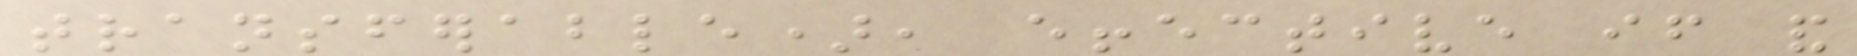transferable), effective if and
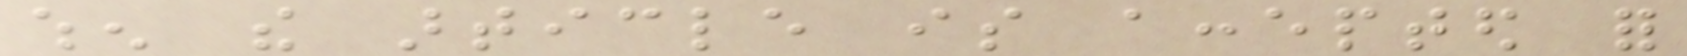when the article is accepted for
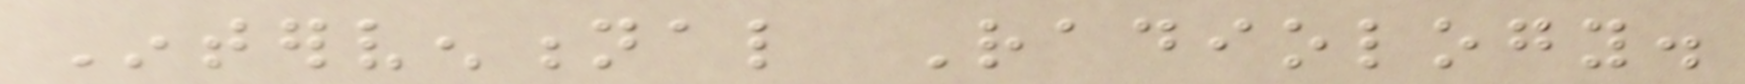Interventional Radiology.
